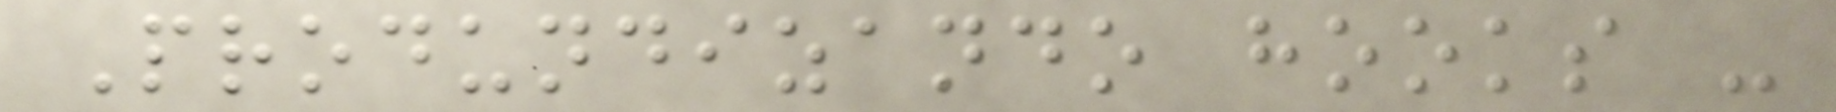Produndizando hooks -
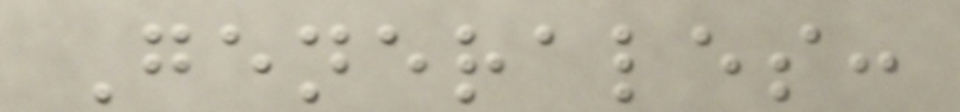Generales:
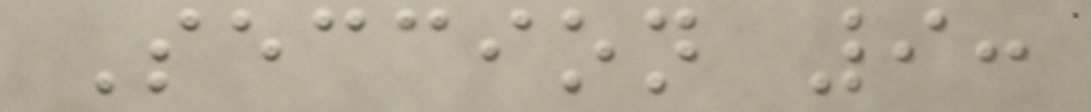Seccion 9:
